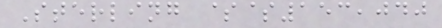Sterling $$153,040
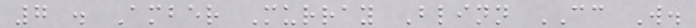7 . Amber Murray Blinn CC W.
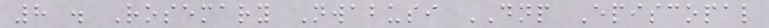8 . Rosemary Nwabusi DNP Episcopal
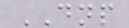DNP
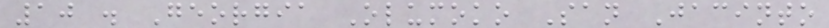10 . Georgia Olumoko San Jacinto
